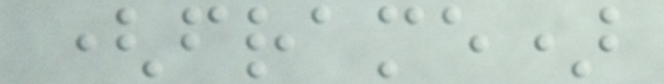(frame)
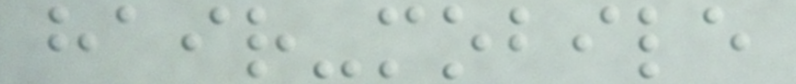hair-mobile
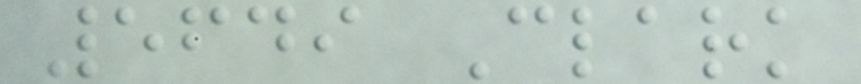5649 Clark
